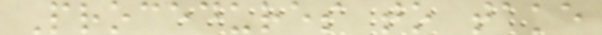Procedures to take
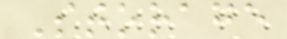Storage
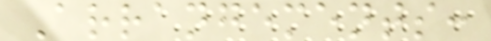Arrangements:
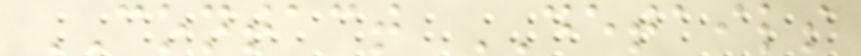CONTACT DETAILS
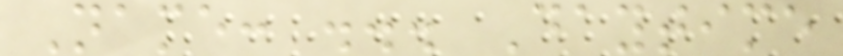Name: ... Daytime
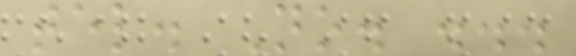tel. No. ...
